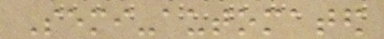Semi-automated
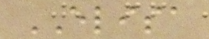ELISA
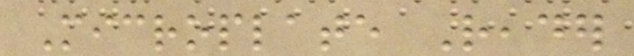Microplate Reader
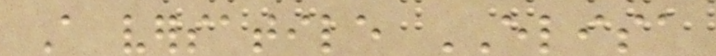A versatile ELISA
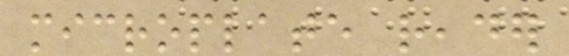microplate reader
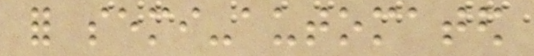for semi-automated
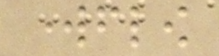workflow
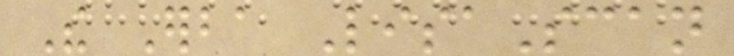The Erba LisaScan
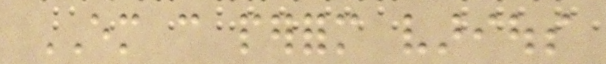EM can perform various
